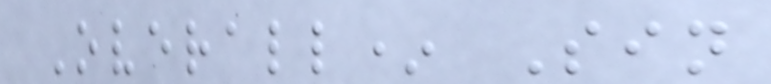Overall* Sin
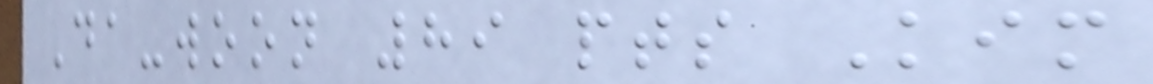Da-woon 89 pts Kim
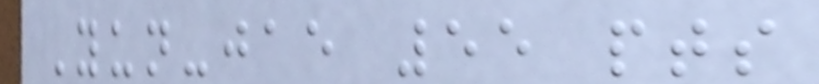Yun-jae 55 pts
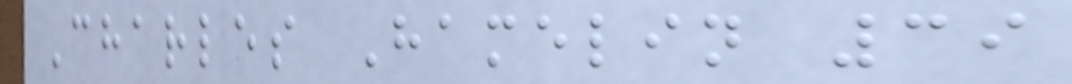Charles Hamelin 39
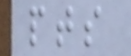pts
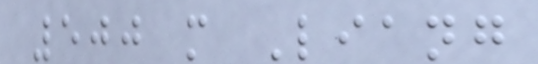500 m Liang
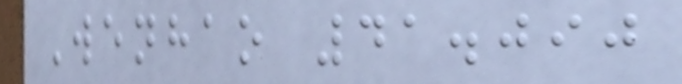Wenhao 41.090
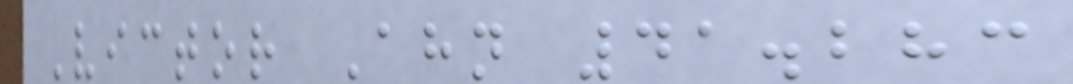Victor Ahn 41.283
